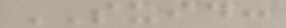SUID:
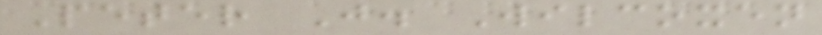Peter J. Wilcoxen
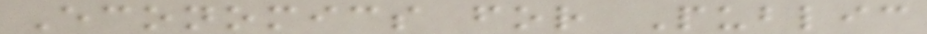Economics for Public
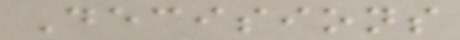Decisions
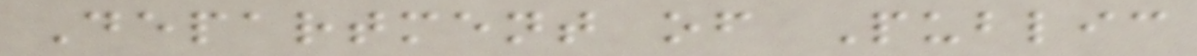Department of Public
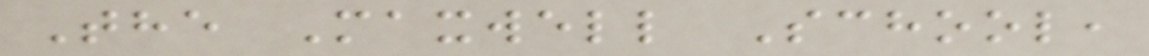The Maxwell School,
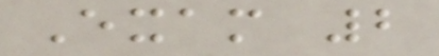Exam 2
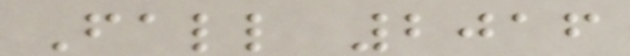Fall 2016
